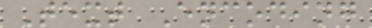Text Encoding
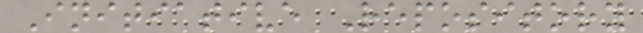Initiative Repository
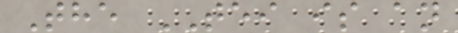The TEI is an
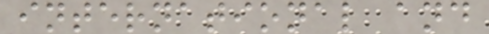international and
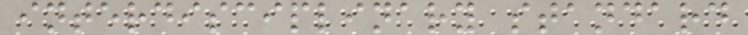interdisciplinary standard
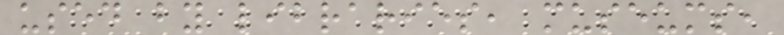used by libraries, museums,
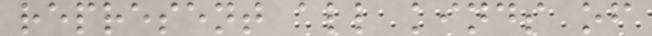represent all kinds of
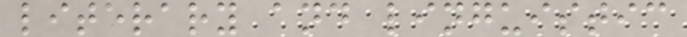literary and linguistic
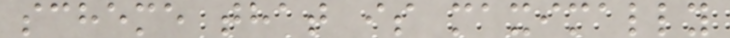scheme that is maximally
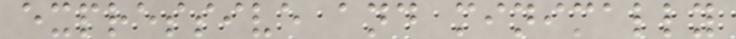expressive and minimally
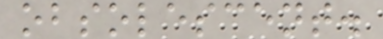obsolescent.
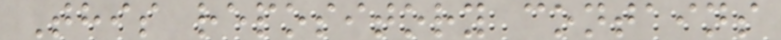This repository contains
